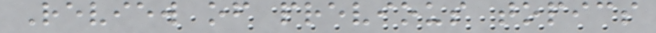Review of previous topics
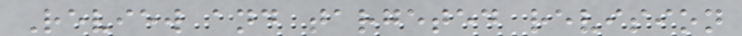Review and targeted revision
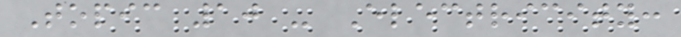Topic 10 - Electricity:
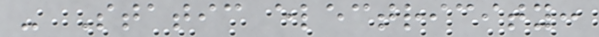- Static electricity:
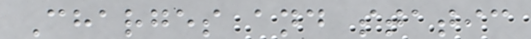Charges and static
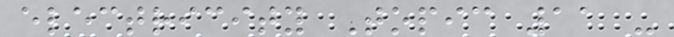electricity Topic 11 -
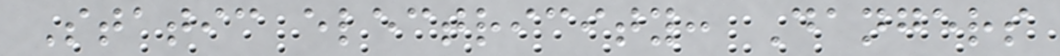Static electricity: Dangers
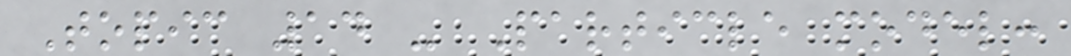Topic 14 - Particle model:
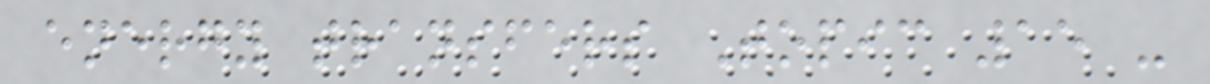energy transfers Topic 15 -
